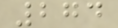274
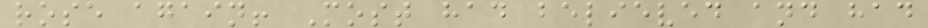rose again! Most had believed and had
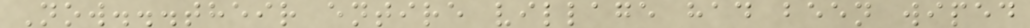Now...their entire village had been wiped
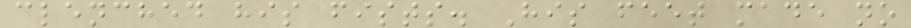clenched his fists. His feet made no
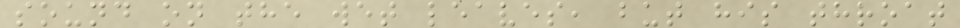sound on the wet leaves, but his throat
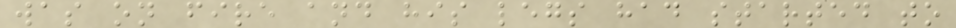was on fire and his legs had started to
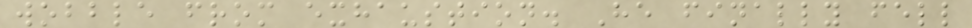wobble from exhaustion. He finally fell
